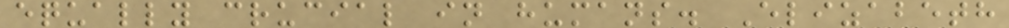equally crucial in humans. Elizabeth
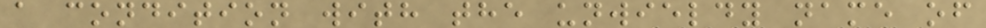a condition with the unwieldy name of
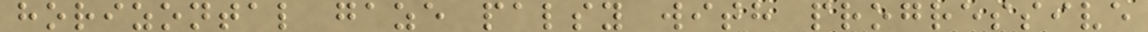horizontal gaze palsy with progressive
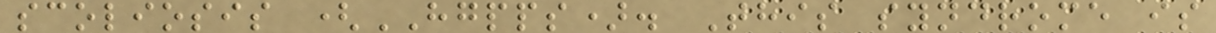scoliosis (HGPPS). This syndrome is
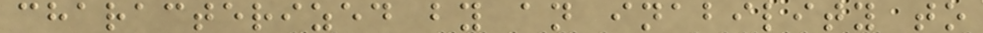characterized by an inability to
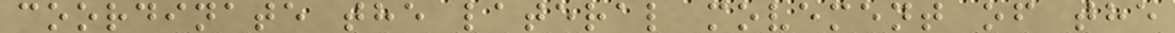coordinate the lateral movement of the
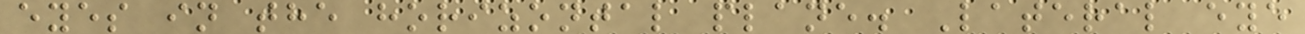eyes in the horizontal plane. Lateral eye
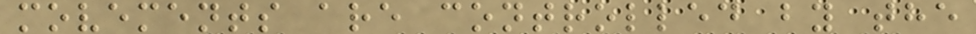movements are controlled by the
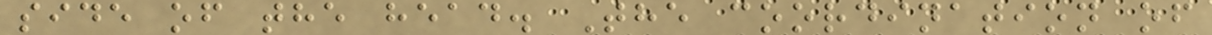side of the head. The coordination of
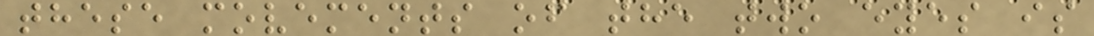these movements of the two eyes is
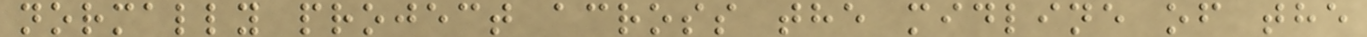normally project across the midline of the
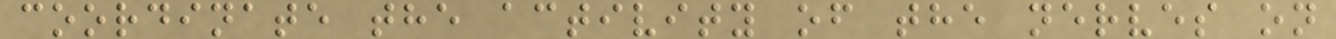coordinate the activity of the nerves on
